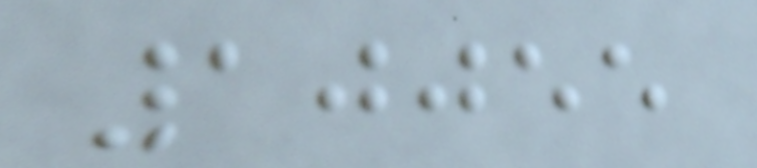10055
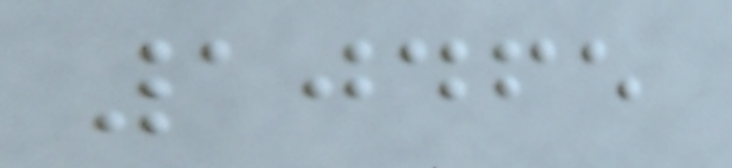10465
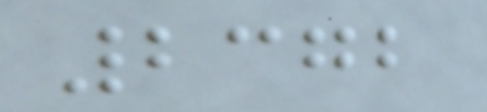2372
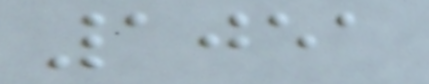1051
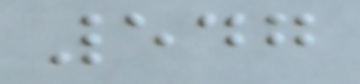547
